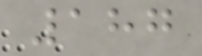187
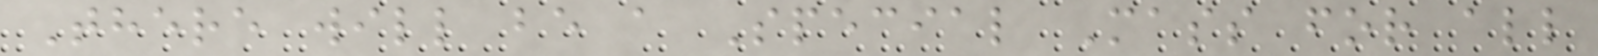There will be a Special Mass for all
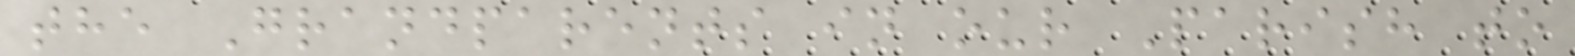the Grandparents in our Parish to
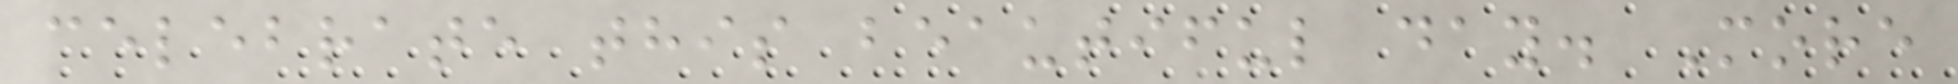celebrate this beautiful day. More
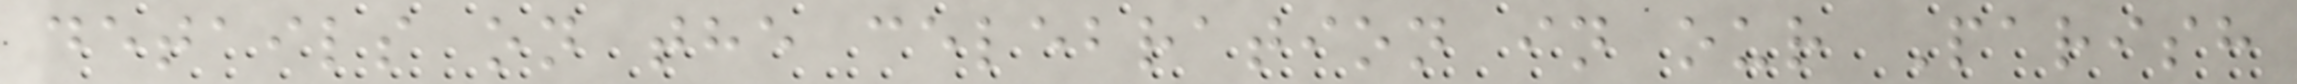details on the celebration in our Parish
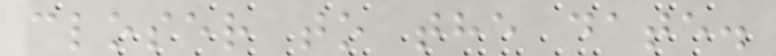closer to the date.
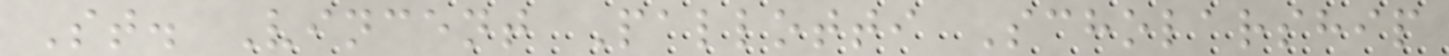St. Vincent Pallotti Scholarship
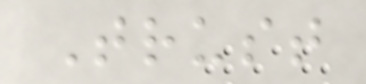Trust
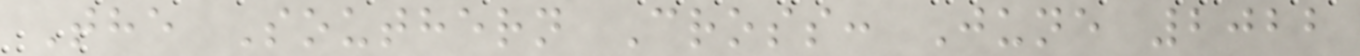The Southern Cross: June 2022
